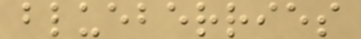blueberries
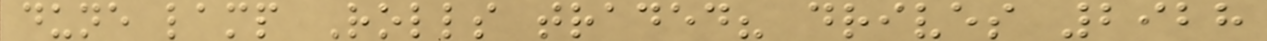dune lamp Rolls traded? drives 2928
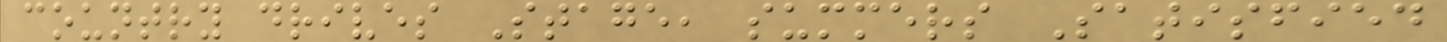country drives Stage, summers Satisfied
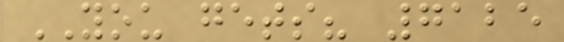YOU gets? 7125
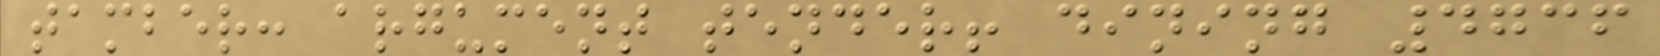tamber: argument tender! dining 4736
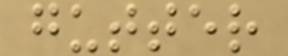gutter
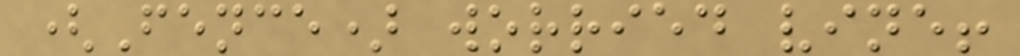(Fence) worried vine!
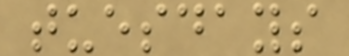tuesdays
